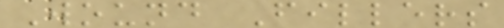Wound Fillers
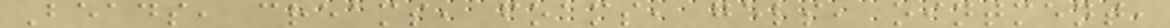Beads, creams, foams, gels, ointment,
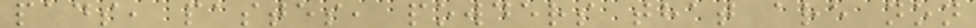pads, pastes, powders that are non
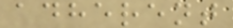adherent
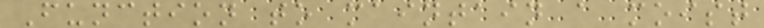Function to maintain a moist
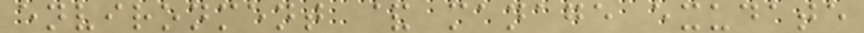environment & manage exudate
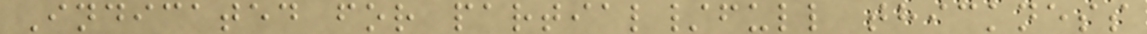Indicated for partial/full thickness
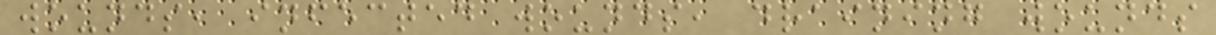wounds, infected wounds, draining wounds
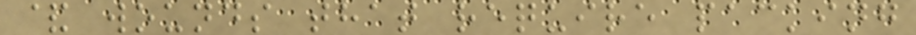& wounds that require packing
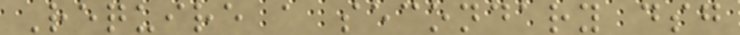Require a secondary dsg
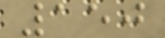150
